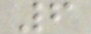6
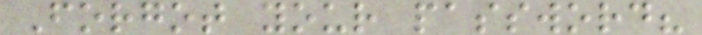Forgot your password?
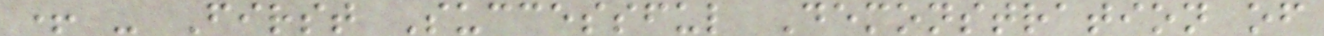+ - First Successful Demonstration of
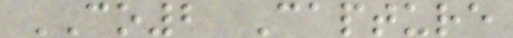CO2 Capture
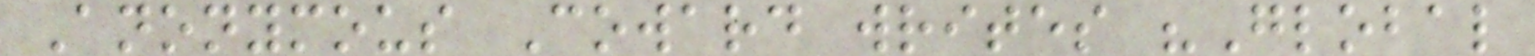Anonymous Coward writes "Global
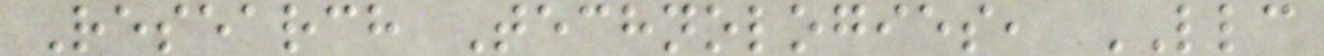Research Technologies, LLC
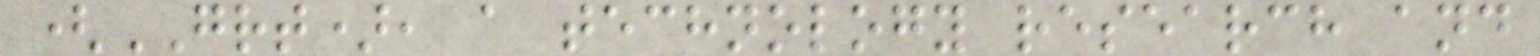(GRT), a technology research and
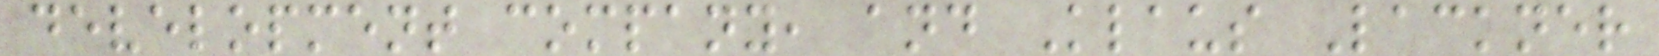development company, and Klaus Lackner
